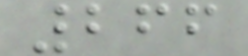266
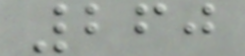260
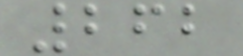262
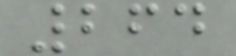264
